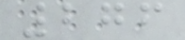276
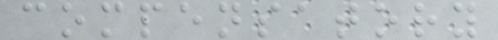compensatory
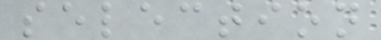selection
